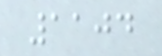1104
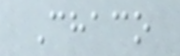Chaco
